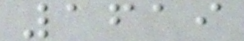1619
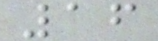16
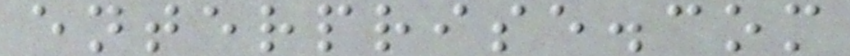enterprise.com
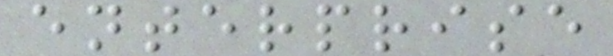enterprise
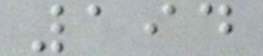194
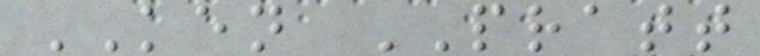KEN PRATT
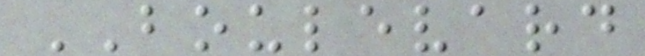BOULEVARD
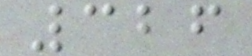326
